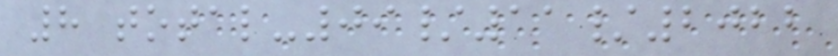8 total-09/11/2022
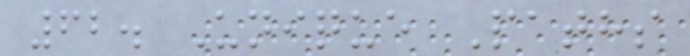62. Unique Paths
